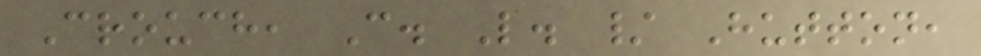Crouch, C. L. / Hutton,
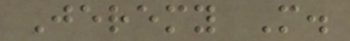Jeremy M.
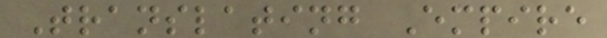Translating Empire
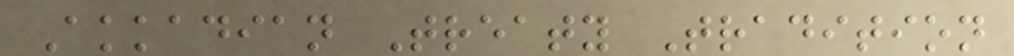Akkadian Treaty Tradition
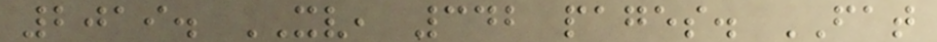2019. XV, 342 pages. FAT
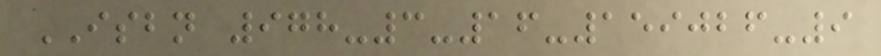ISBN 978-3-16-159026-9
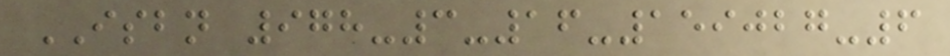ISBN 978-3-16-159027-6
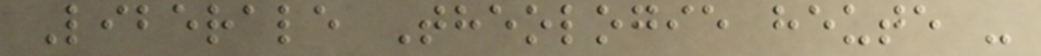Liberale Theologie heute -
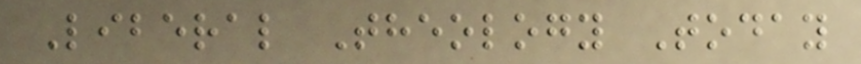Liberal Theology Today
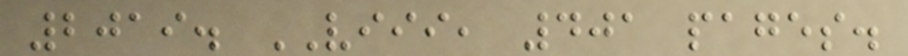2019. VIII, 401 pages.
